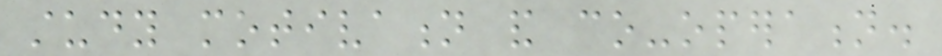study motivation and co-operation.
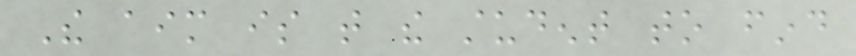The aim is that the student to find
